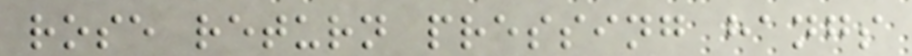rose return pressing hangs
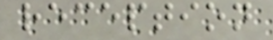reception
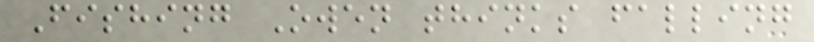Fishing Owen thinks falling
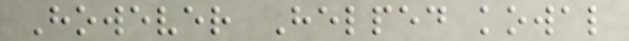However Helped kowal
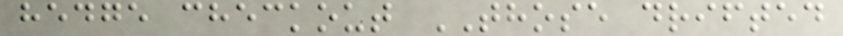hedge checkout THOSE drifted
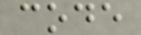code
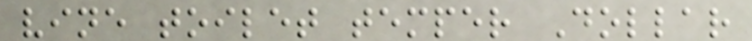vine toilet temper Dollar
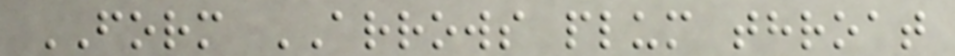FORM ARROWS plum throat
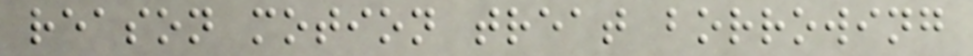reason motion treat borrowing
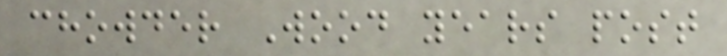chowder Wood years post
